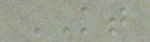KT
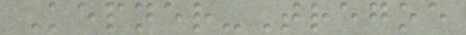Kepner-Tregoe
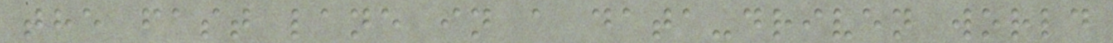the fast lane in a data-driven world
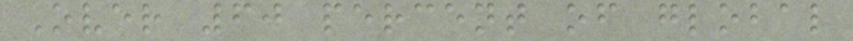Over 60 percent of global
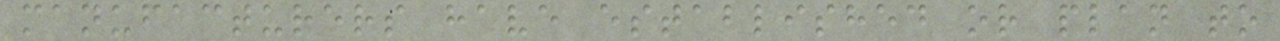manufacturers have established or plan to
